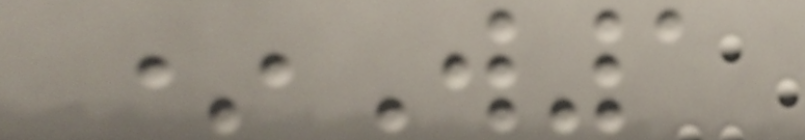*W1
